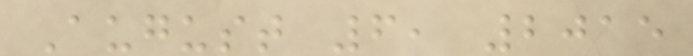August 6, 2015
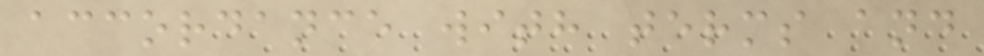accordance with terms and
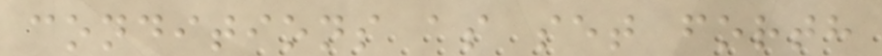conditions as set forth
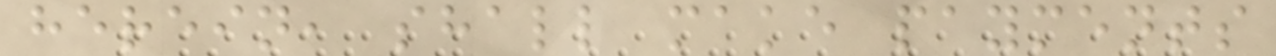herein, shall make payments
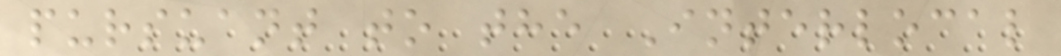pursuant to the Interlocal
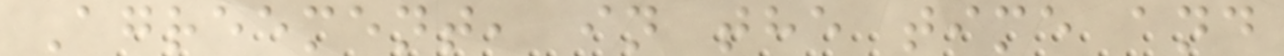Agreement, in the time and
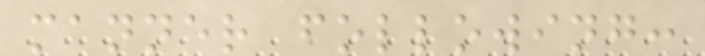manner following:
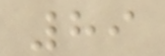89
